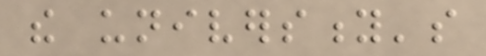the university's
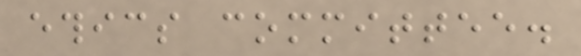ethics committee.
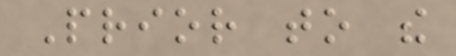Prior to the
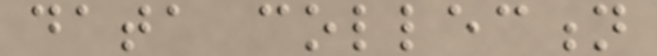data collection
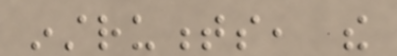instruments, the
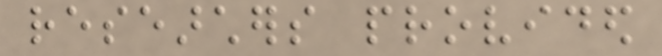researchers provided
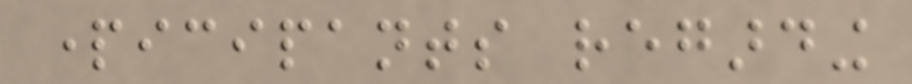participants regarding
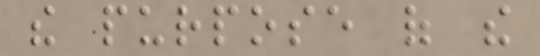the purpose of the
